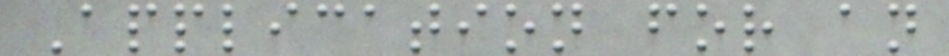Application for an
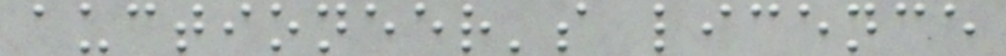auctioneer's licence
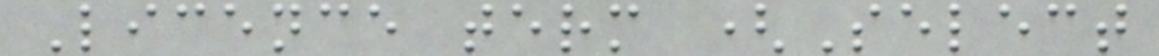Licence term (Select
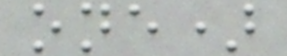one)
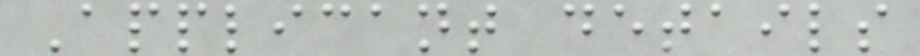Applicant details
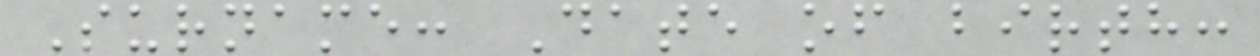Surname: Date of birth:
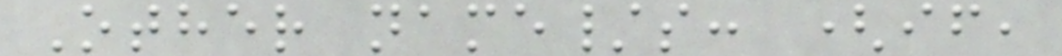Other name/s: (if,
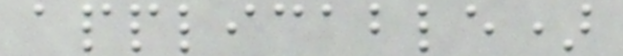applicable)
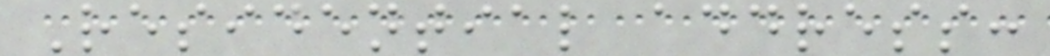Residential address:
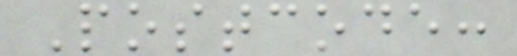Postcode:
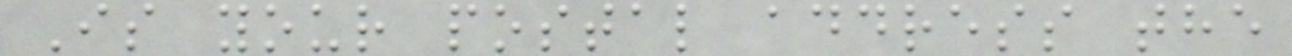Is your postal address the
